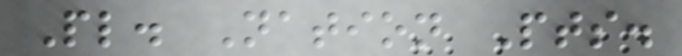Pl. Nation Pts.
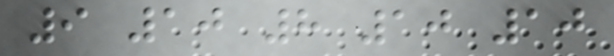9 10 8 10 10
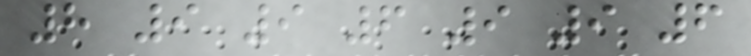8 9 9 6 9 9 6
